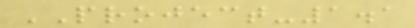PROJECT-1.1
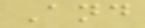And
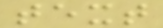text
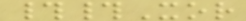##Xor
